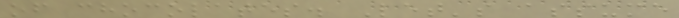of chocolates. Let's assume
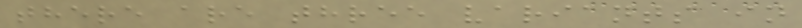there are three variants in
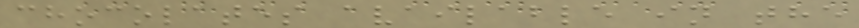chocolates available in the
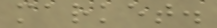market.
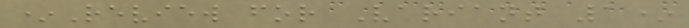*Review for Variant 1*
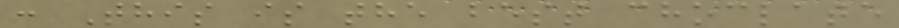: This is the best choclate
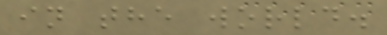in the world.
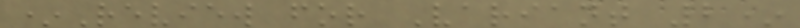*Review for Variant 2*
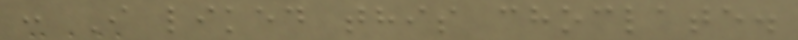: I liked this choclate.
